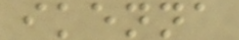ikenna
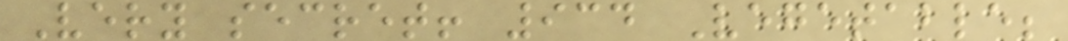Very secret! 934 Vegetable;
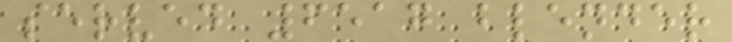served 6517 blender
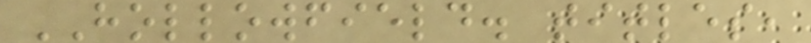HOLLOWFIELD. titles,
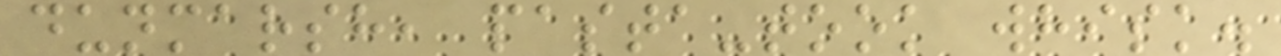dunmarsh, pasta-took whisk.
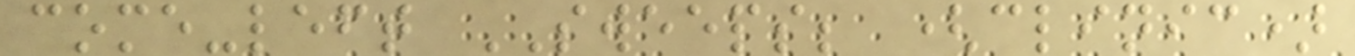come-left SWEEPS; (clinic)
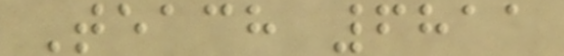Teach 6811
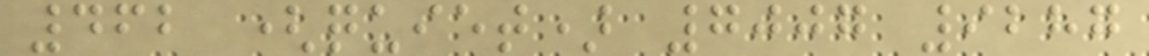462 (quiet) 7007 9287
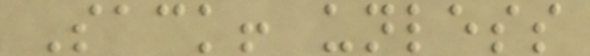Sack! unless
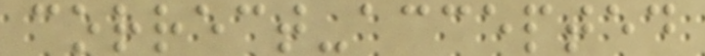correct-accepted
